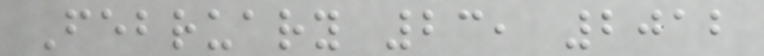February 23, 2012
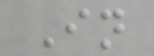In
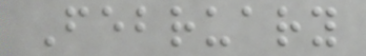February
